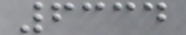6334
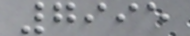7995
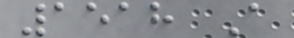1518 A
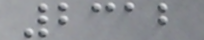2312
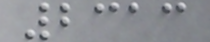2313
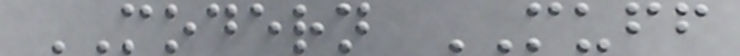MODERN MUFF
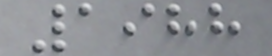1988
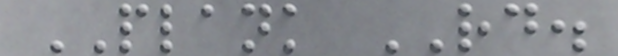PLANK RD.
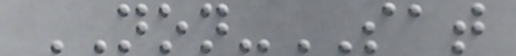NON-SAT
